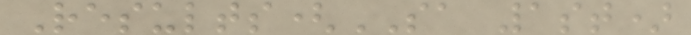Results(SA 1st)
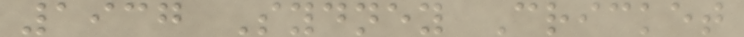1937 Sydney Cricket
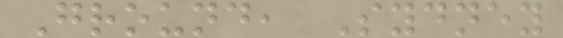Ground, Sydney
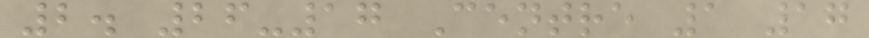2. 26-17 Centre 1 17
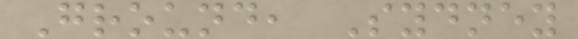Ground, Sydney
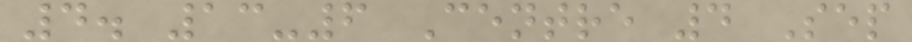4. 13-6 Centre 4 Sep
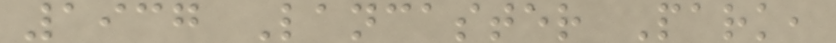1937 Lancaster Park,
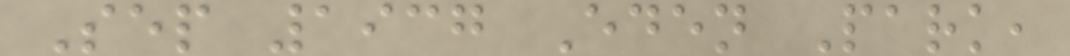Sep 1937 Eden Park,
